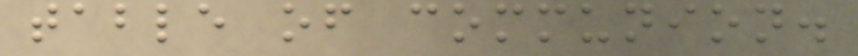table of communion.
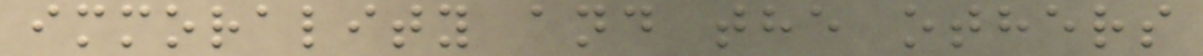immorality and the others
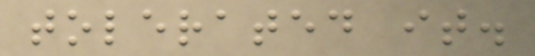tolerated it.
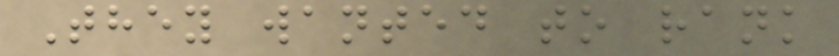They wanted to rank
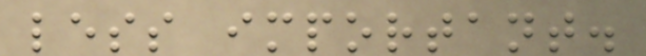less important.
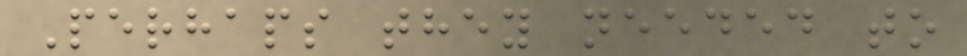Perhaps they needed to
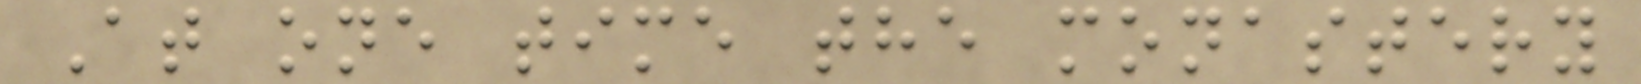At one time the monastery
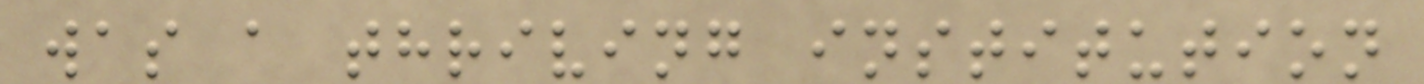was a thriving institution
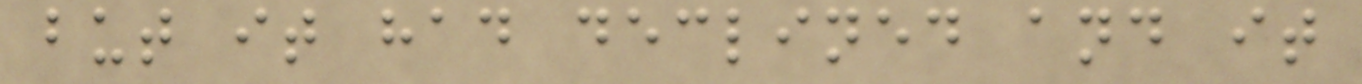but it had declined and it
